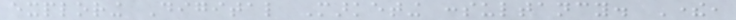exploring Digital Marketing consultancy. There,
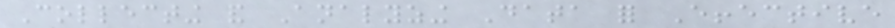Collecting and Analyzing Data for Effective
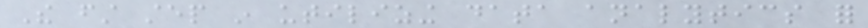The first step in utilizing data analytics for
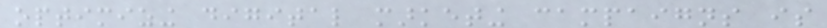optimizing digital marketing campaigns is
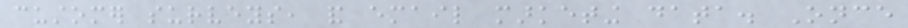customer surveys, and email marketing data. Once
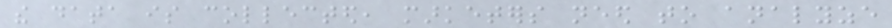the data is collected, marketers need to analyze
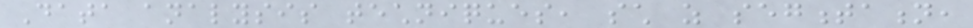Data analysis techniques, such as segmentation,
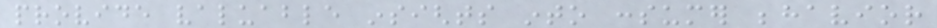provide valuable insights into consumer behavior
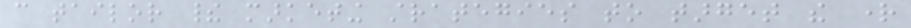can tailor their marketing strategies to target the right
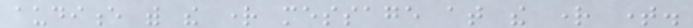audience with the right message at the right time.
